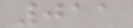011
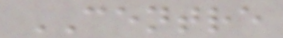CENTRE
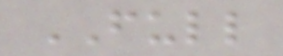FULL
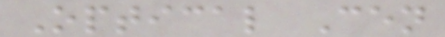Optical Cen
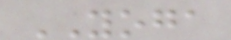YOGA
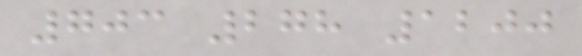703 278 1200
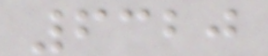6320
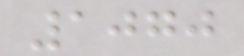1070
